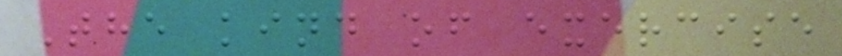The kind of exercise
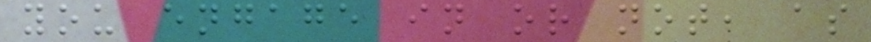you engage in or not, as
